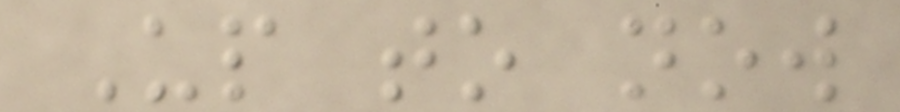Up to now
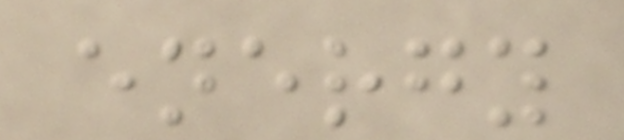energy
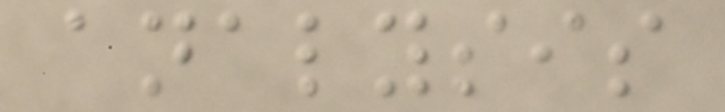analysis
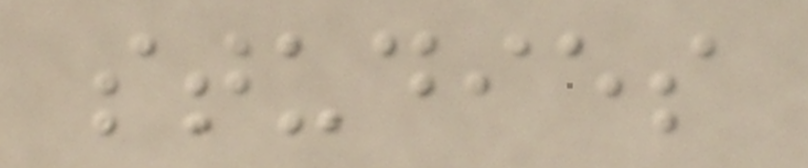studies
